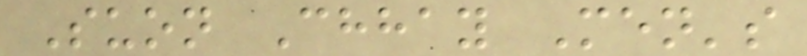Suon Chhay Men's
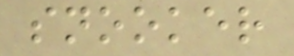snooker
